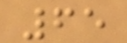65
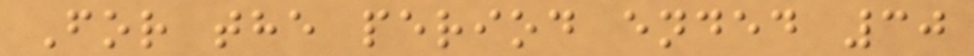For the period ended 30
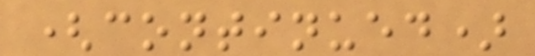(continued)
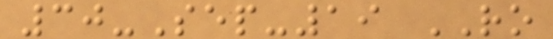30-Sep-19 RO
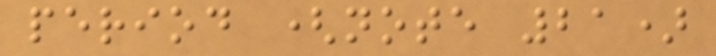period (note 21)
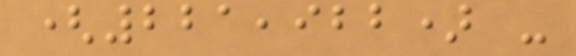(221,922) -
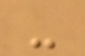-
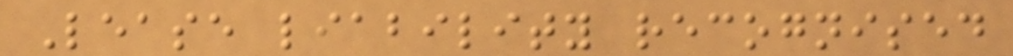Lease liability recognised
